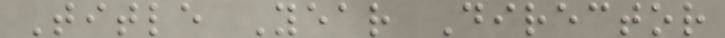Title Year Director
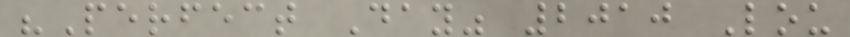"Perfect Day" 2010 Lou
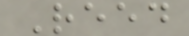Reed
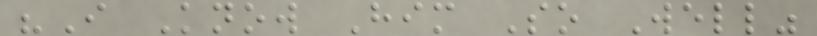"I Know Him So Well"
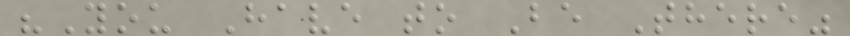"You Have to Be There"
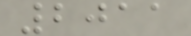2011
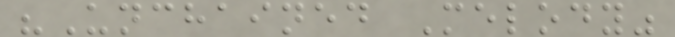"Unchained Melody"
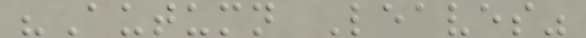"Autumn Leaves"
